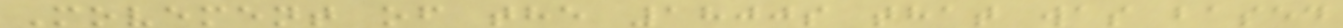Movement of the 1800s that was based
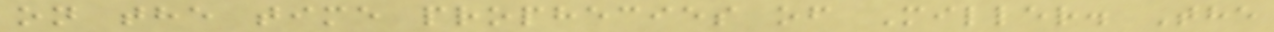on the time prophecies of Miller. The
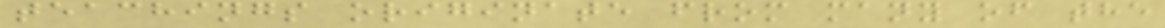teachings originate from many of the
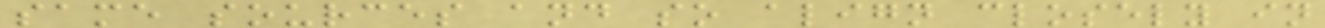same sources and so align closely in
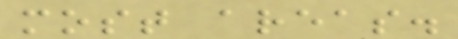most areas.
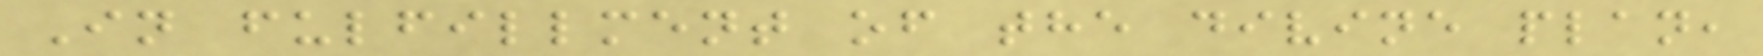In fulfillment of the divine plan,
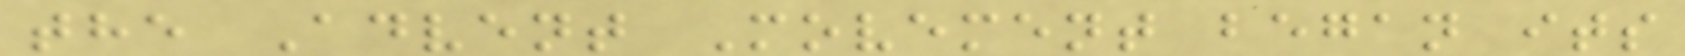the Advent Movement began its
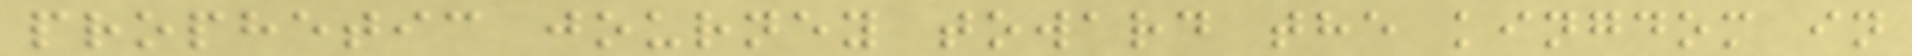prophetic journey toward the kingdom in
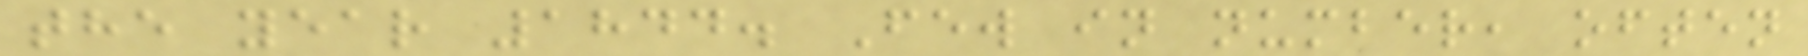the year 1844. Few in number, often
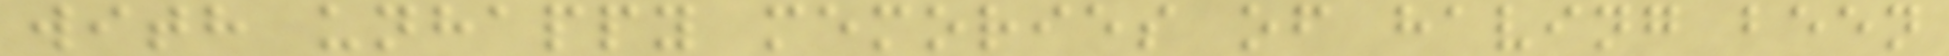with unhappy memories of having been
